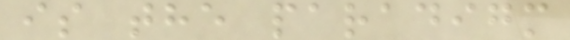is the paradigm
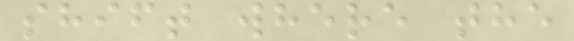shift where the
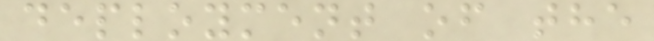deployment of the
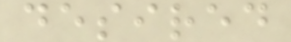desired
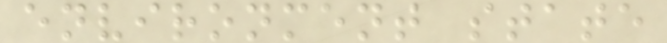environment state
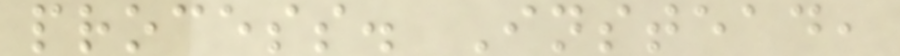process. Instead,
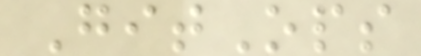GitOps
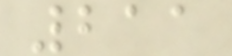211
